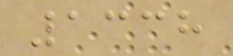1338
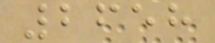2658
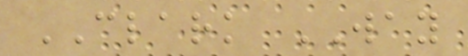CLARK WAY
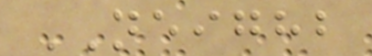NEIGHB
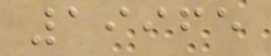19965
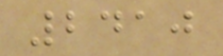2410
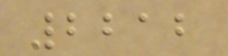2212
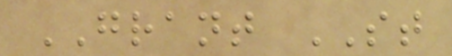GRANT ST
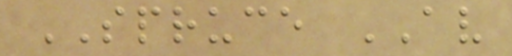SPRUCE AV
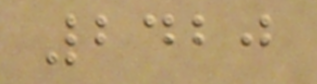2420
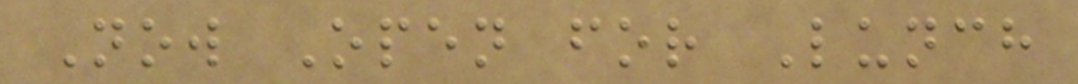Now Open for Lunch
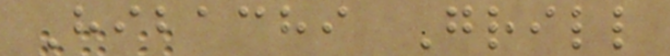Hibachi Grill
